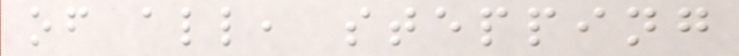of all, stepping
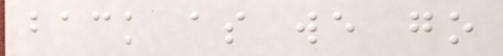back as we go
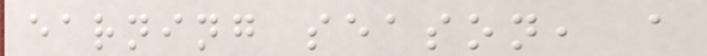earning season, a
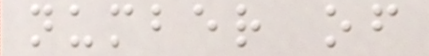number of
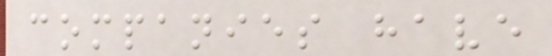companies have
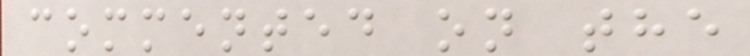commented on the
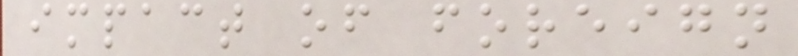impact of foreign
